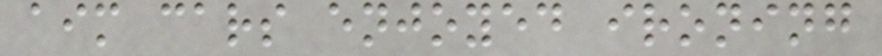aim cars enjoyed ironing
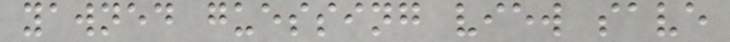yawned guessing view save
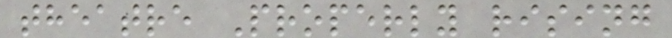theatre Properly rising
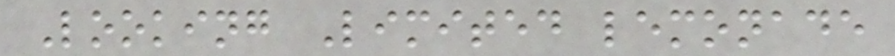Looking Limited lemonade
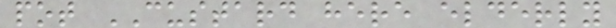pot CUSTARD here elderly
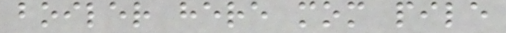boiler here mom pile
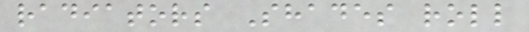radiators Shades roll
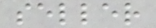seller
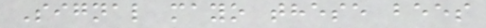Signal mayo these bees
